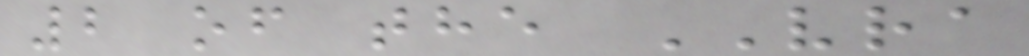2 of the VRA
